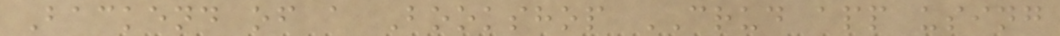Backend of a Bookshop CRUD app using
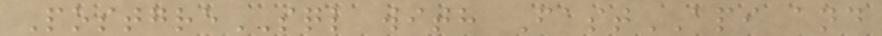PostgreSQL with FastAPI and
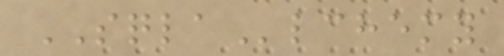SQLAlchemy
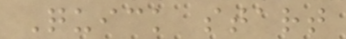Quick start
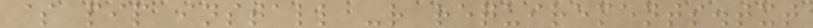$ pip install -r requirements.txt
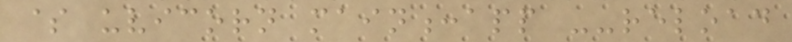$ uvicorn main:app --reload
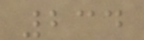234
